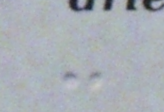-
